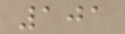101
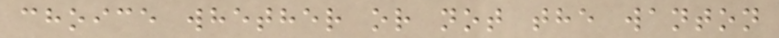choice whether or not the wanton
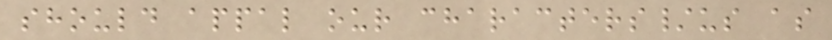should appal our characters/us as
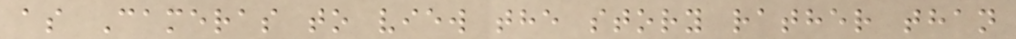as Cameras to view the story rather than
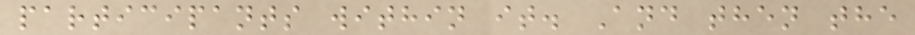participants within it. And then the
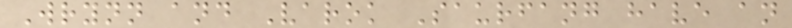Wrynn and Varok Saurfang have an
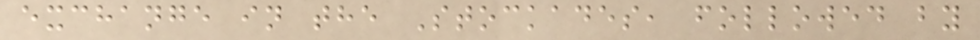exchange in the Stockades, followed by
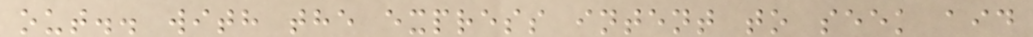out.. with the express intent to seek aid
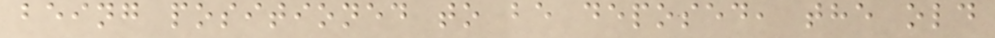being positioned to be deposed, the old
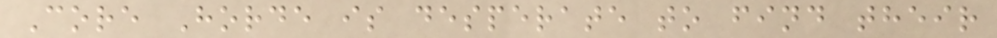Core Horde is desperate to find their
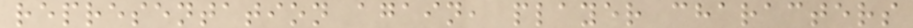representation again, player characters
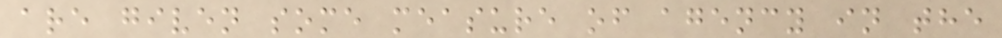are given some measure of agency in the
